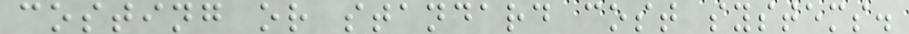costing or standard cost systems.
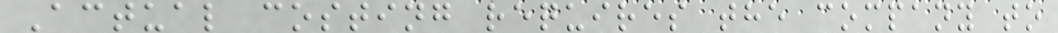Actual costing requires the company to
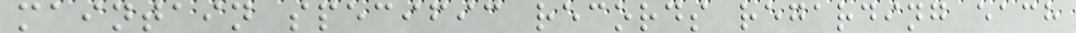maintain specific records regarding each
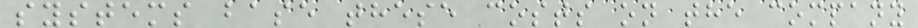systems base these costs on the company
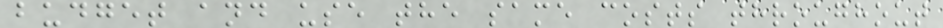budget and use the same costs throughout
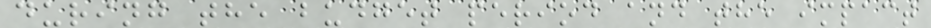during the budget period and the impact
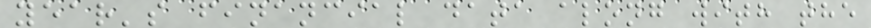year's financial data along with the
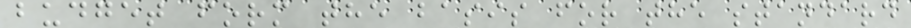budget form the basis for the standard
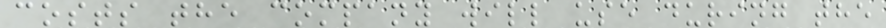costs the company will use during the
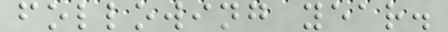following year.
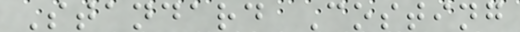Standard Costing
